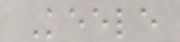Keele
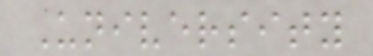University
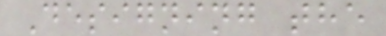Designing the
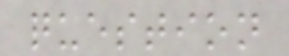question
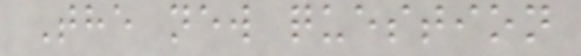The new question
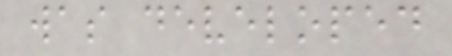was developed
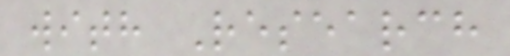with Research
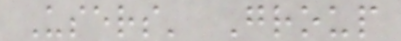Users' Group
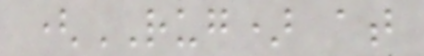(RUG) at
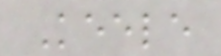Keele
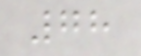78
